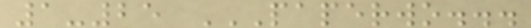1-25 PAPERWO...
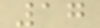17
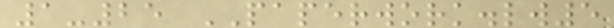1-25 PAPERWORK.lw5
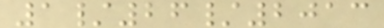1/26/2013
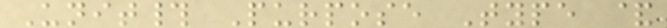Unit# Purpose Type &
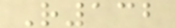R132
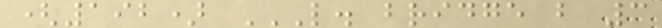(192) L. BRIDGE B 3
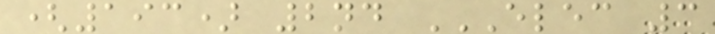(193) 2nd ELEC 3
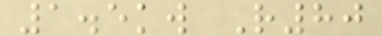1.5kw R80
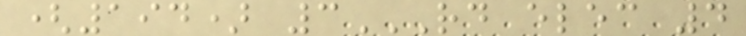(194) 3RD ELEC 4
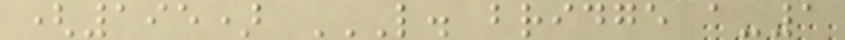(195) L. BRIDGE A-1
